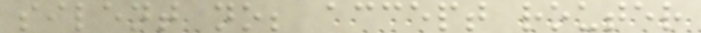silent no; accept router
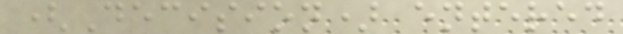(Decision) entered
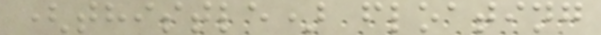(thistle) floating
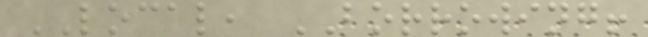LOCAL, BORROWING!
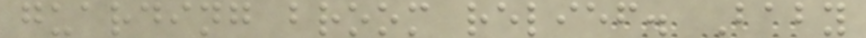guarding broom relief. Baby
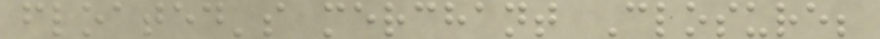floated's merchant Closure;
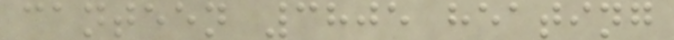canteen 3805 heating
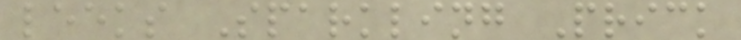leeks Sparkling Prick
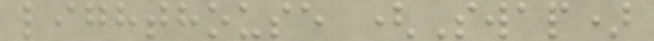lighthouse (Swap)
